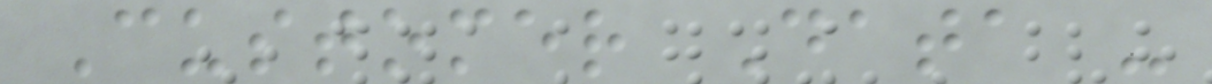Customer Data -
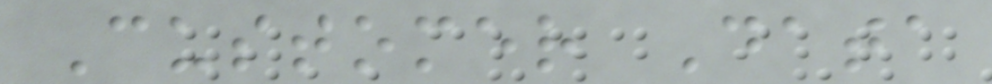Customer Data
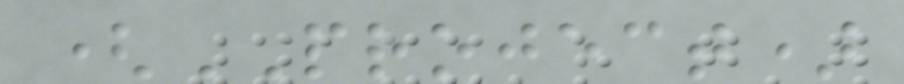(PROJECT)
